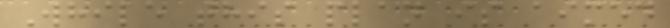While this plan is aimed
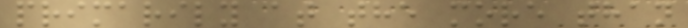primarily at the more than
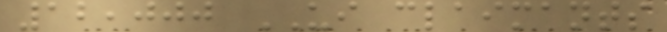12,000 UI claimants
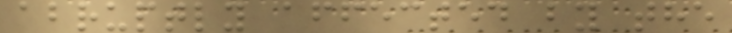abruptly affected by the
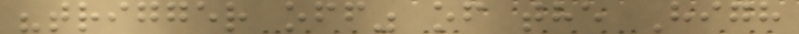"trigger off" of the High
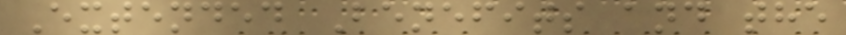Extended Benefits and the
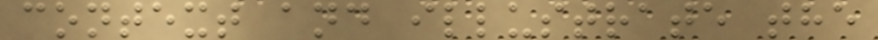context and illustrate the
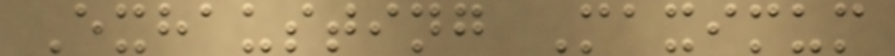Exhausting Maximum
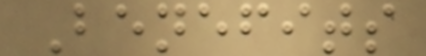Benefits
